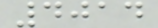4014
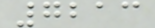7213
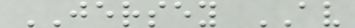JERSEY AV
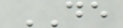DE
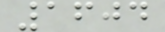1604
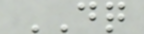DQ
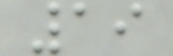19
